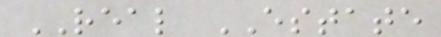REAL ESTATE
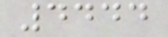4444
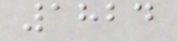1824
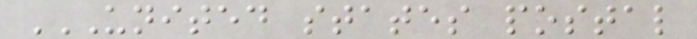UNITED STATES POSTAL
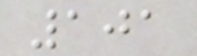101
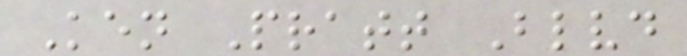Ken Pratt Blvd
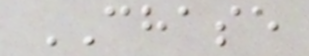CHASE
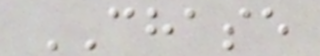CHASE
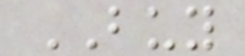BUY
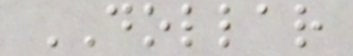DOLLAR
